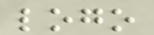logo
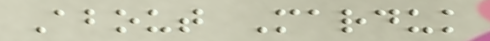About Marduk
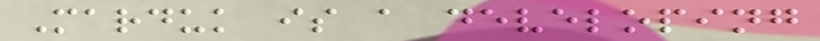Marduk is a developing
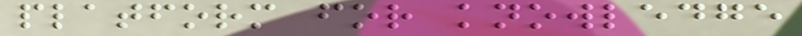platform for knowledge
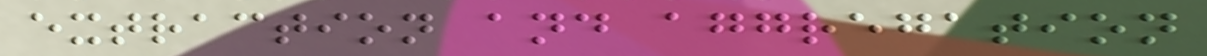extraction and aggregation
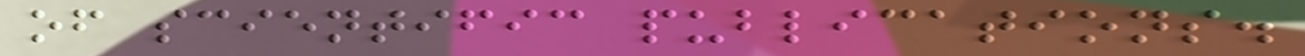of scientific publications.
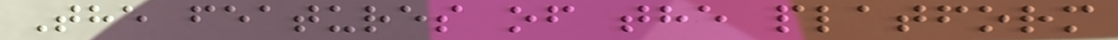The features of the platform
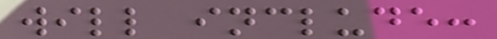will include:
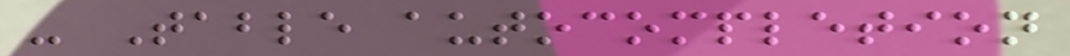- Table autocompletion
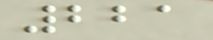221
